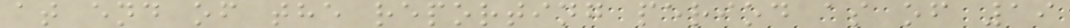at end of the reporting period as of 19
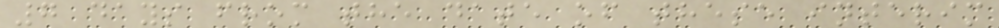7 days from the date of these interim
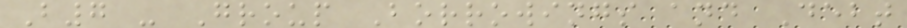B7 - Group Borrowings and Debt
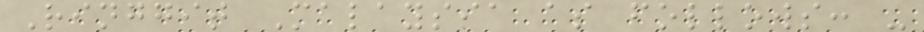Ringgit Malaysia as follows: -
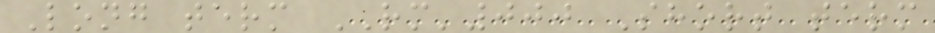Long term RM'000 Short term
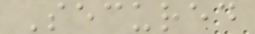Secured
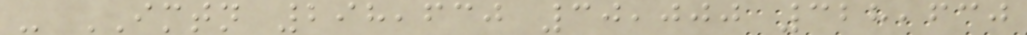- IMTN 298,630 30,000 328,630
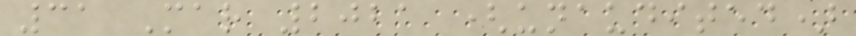31 Mar 2021 (unaudited)
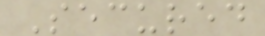Secured
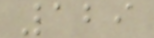129
